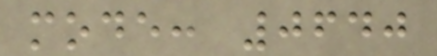mode: 0640
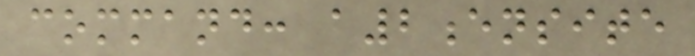command: a2ensite
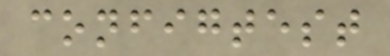configtest
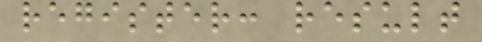register: result
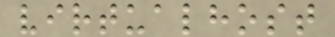virtualhost
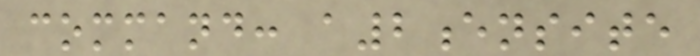command: a2ensite
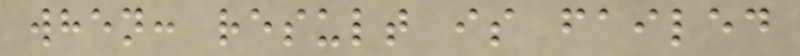when: result is failed
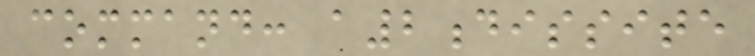command: a2dissite
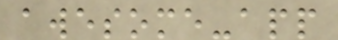awesome-app
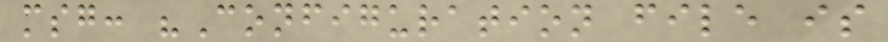msg: "Configuration file is
